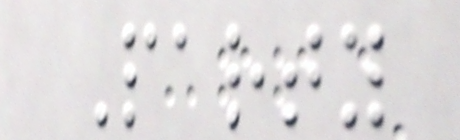Party
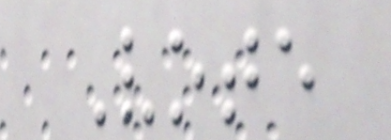Vote
